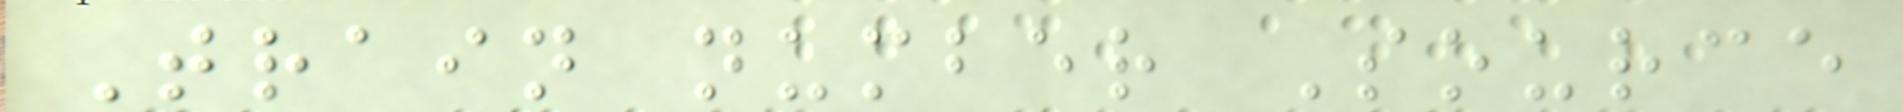Train number Source
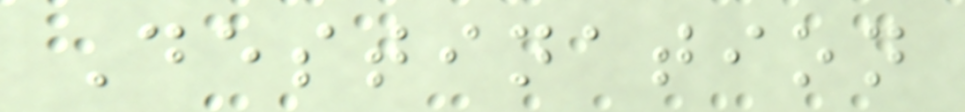Destination
